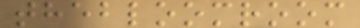thebloomroom
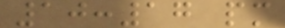10:17 pm
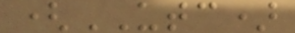(UTC)
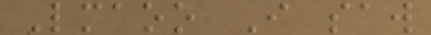Lmaoo I saw
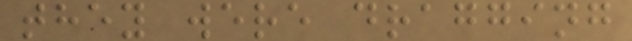they were dragging
